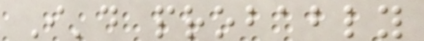I'd probably
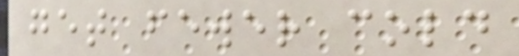get fewer cold
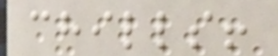chills!
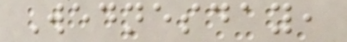Wednesday,
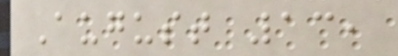August 13,
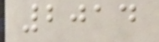2014
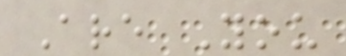Are You
